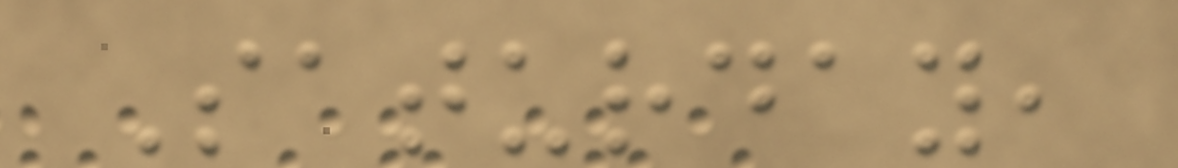Saturday,
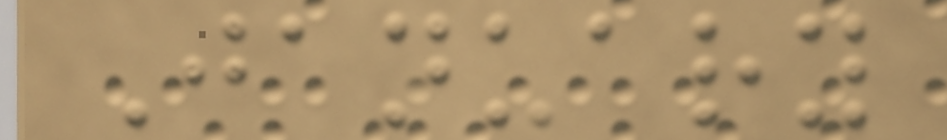January
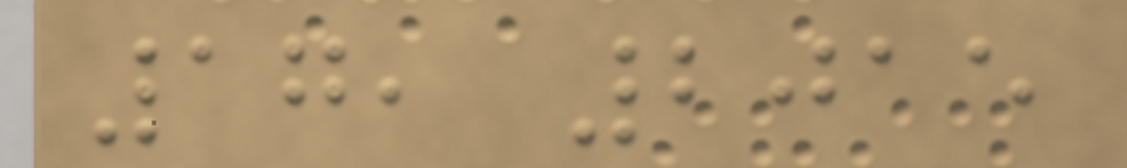17, 2015
